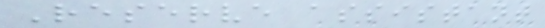Reserve assistant
